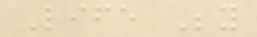Life Beyond
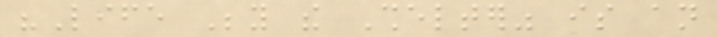"Life Beyond the Shelter" is an
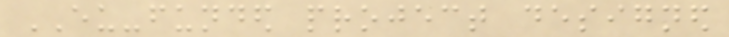EU-funded project designed
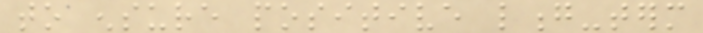to ensure positive long-term
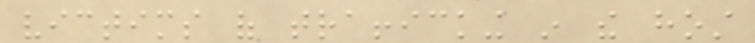victims of trafficking in the host
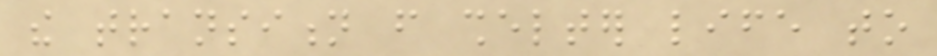the transition from shelter life to
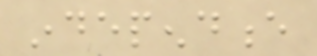independence
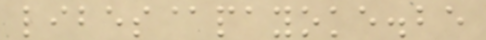libes@payoke.be
